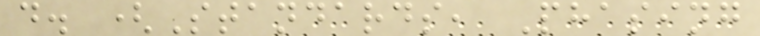d. (Standards, Phasing
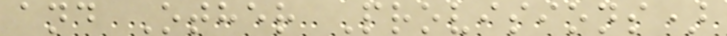and Other Provisions)
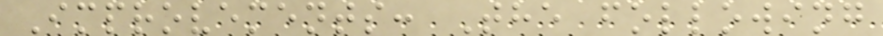Improvements: The following
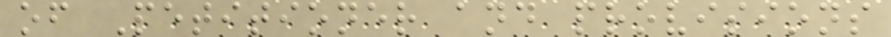of Petitioner and provisions
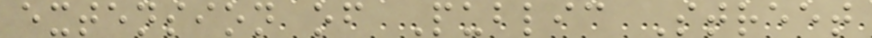extension of Public Street
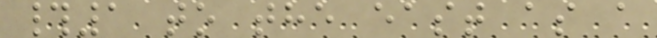#1 to the east as a
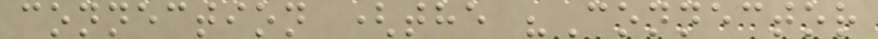connection (the "Connector
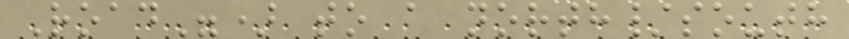Road") to a north/south
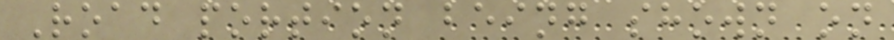Road portion being shown on
